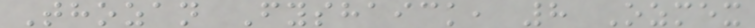Thozan Fyshaick, 8 Ozmex
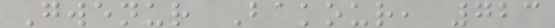Gwenur Bakour, 723
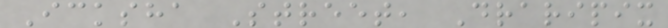Icksha Street, Draripix
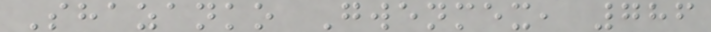Shazanko Gwenmex, 786
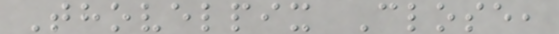Thovelpix Close,
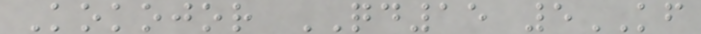Kokojor QD15 5KF
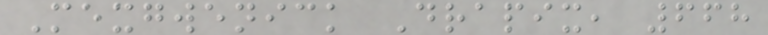Mexgwenick Drapix, 668
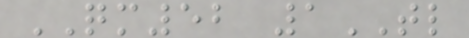QM52 1TL
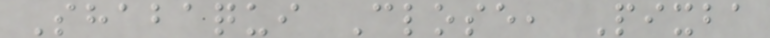Shabaqui Close, Pixba
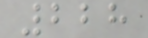228
